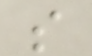s
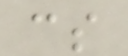cs
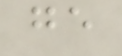ge
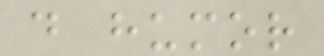d humor
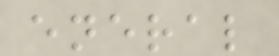eneral
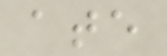ate
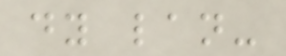dy lan-
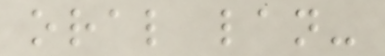oral lan-
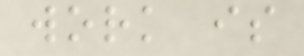work is
